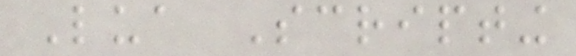Lua Scripting
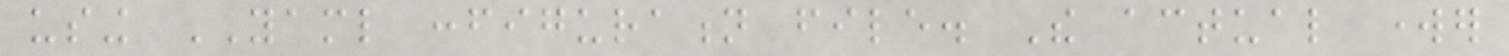using YAML configuration file. The actual worker
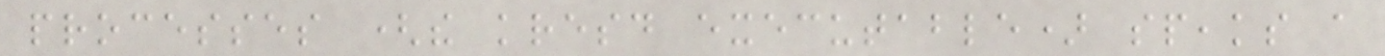processes (the kresd executable) speaks a
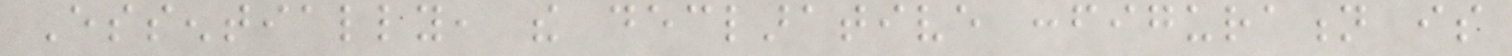Essentially, the declarative configuration is
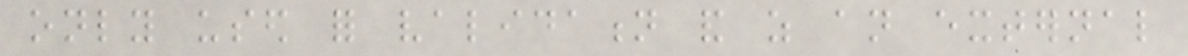only used for validation and as an external
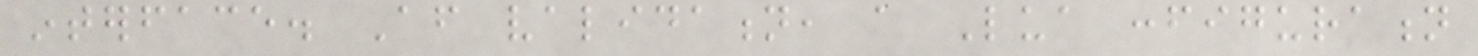interface. After validation, a Lua configuration
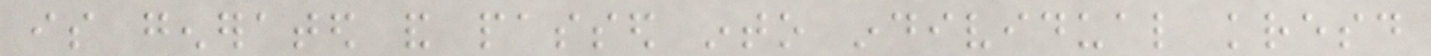is generated and passed into individual kresd
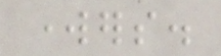workers.
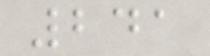241
